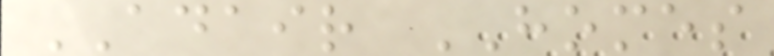ADAIR HOMES
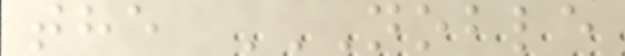the NOBLE
